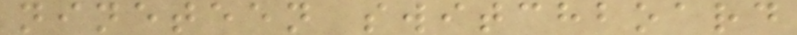nineteen switchboard
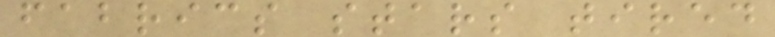fabrics stars tired
